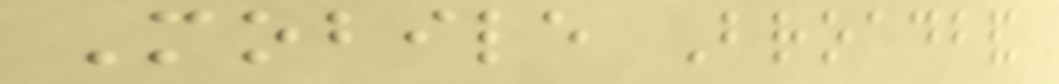Mobile Broadband
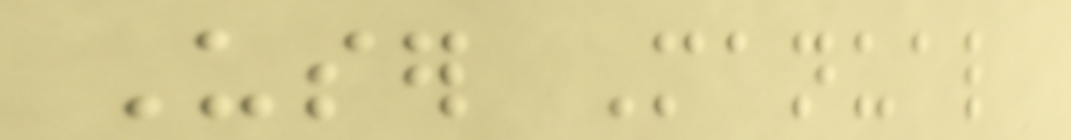User Manual
